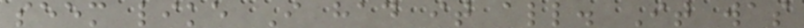seem like I had it all. It was
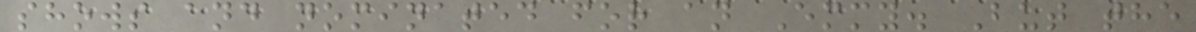shows and nominated for an Emmy. But the
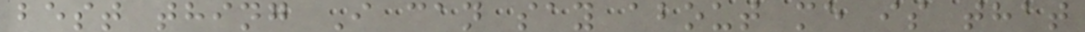best thing I can say about me is that
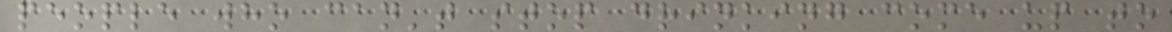people who can't stop drinking come up to
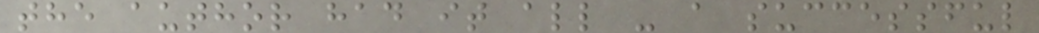the author had it all - a successful
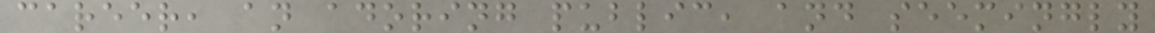career, an adoring public, and seemingly
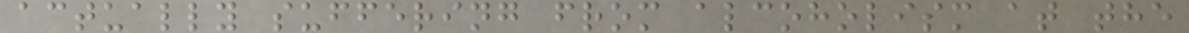actually suffering from alcoholism at the
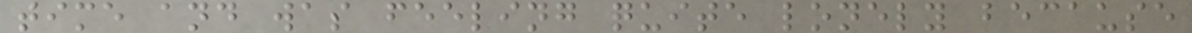time and was feeling quite lonely because
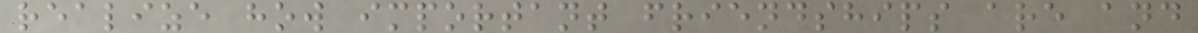realize how important friendships are and
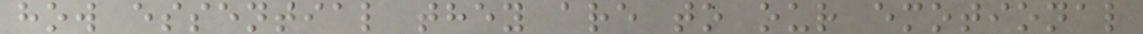how essential they are to our emotional
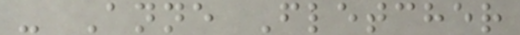- Anne Fletcher
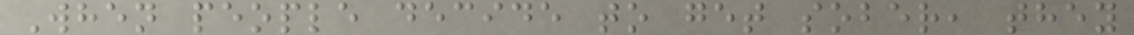When people decide to get sober, they
